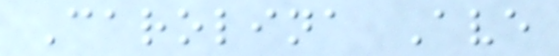Carolina Ave
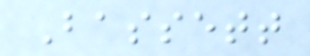Bassett
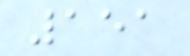151
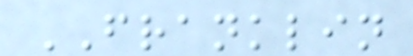FRANKLIN
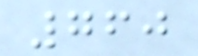760
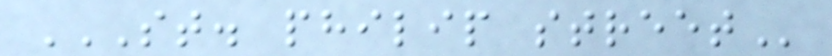ST. PHILIP STREET
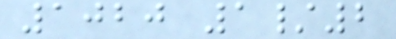1020 1/2
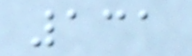131
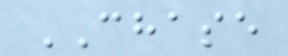CHASE
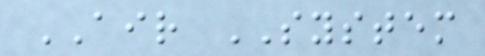AIR SYSTEM
